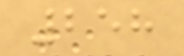258
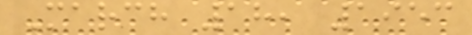March 18, 1953
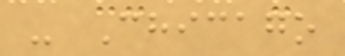- Chicago
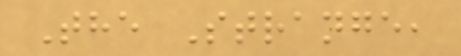The Strange,
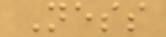Ness
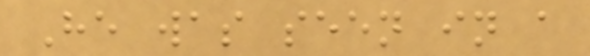He was seen in a
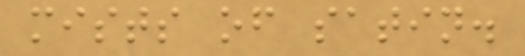mists of satin.
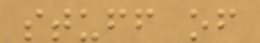stuff of
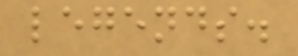legends.
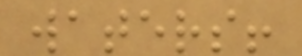waters!
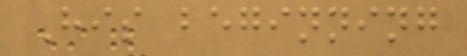His beginning
